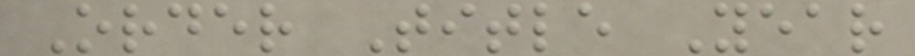Order Title Year
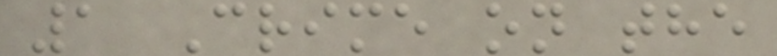1 Crime on the
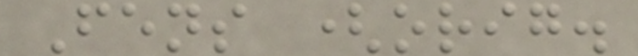Fens (orig.
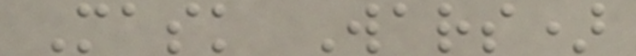Mask Wars)
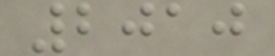2010
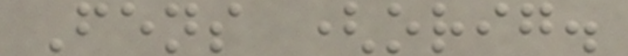Fens (orig.
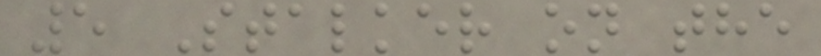5 Stalker on the
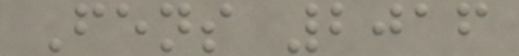Fens 2016
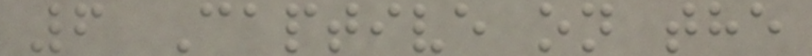6 Captive on the
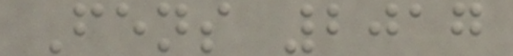Fens 2017
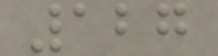127
